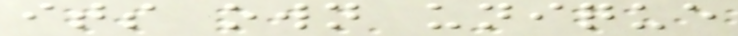its own unique
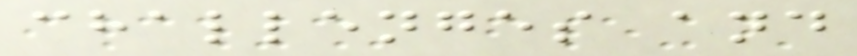challenges and
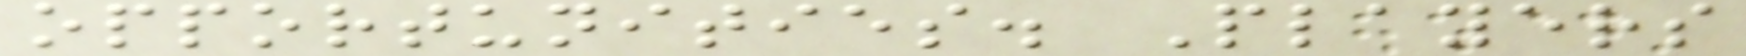opportunities. Players
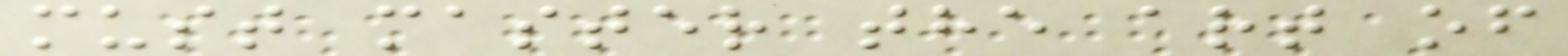must master the art of
